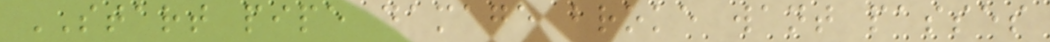START pipe damage broke want passes
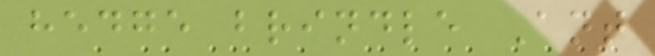hedge brindle Ant
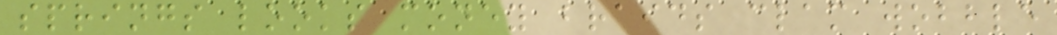springs looks money braids clam wobble
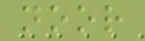noor
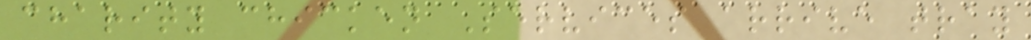charity chicken Services arrive tray
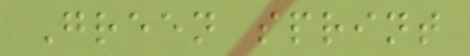Green sprint
